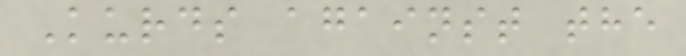Kurds against the
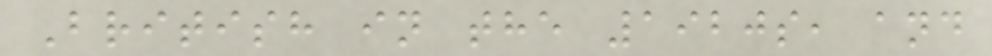British in the 1920s, and
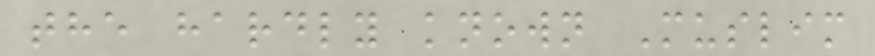the hardly known Muslim
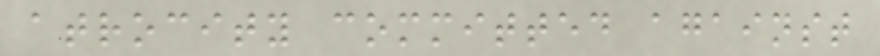atrocity committed against
